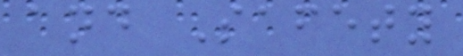and Safety
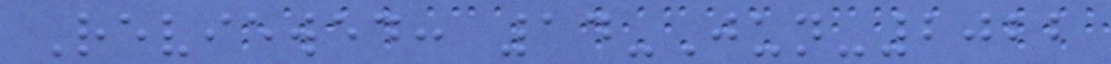Reviewed: 14-Jun-2022
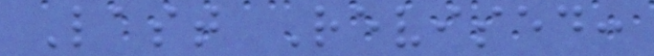Last Revised:
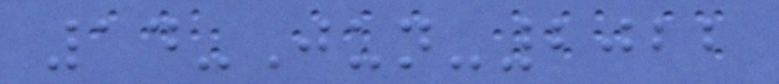14-Jun-2022
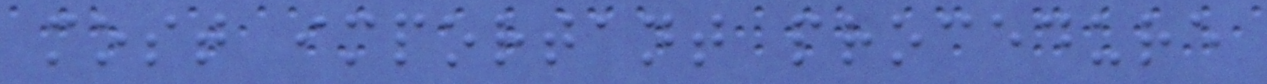most important procedure
